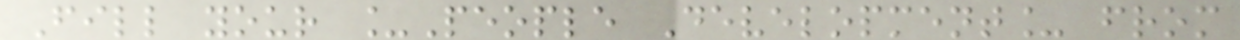Fill your _People Development_ from
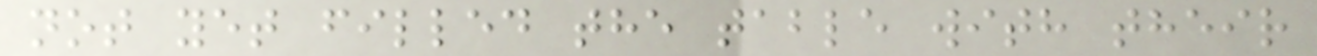not yet filled the table with their
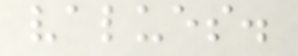values.
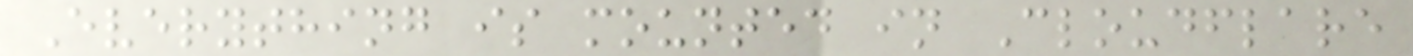Everything is mounted in Cloudflare
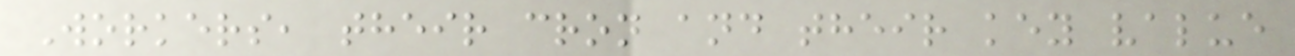Workers, their cron and their key value
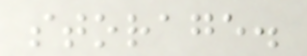storage.
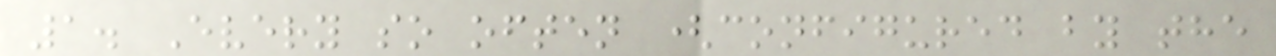1. Every so often (configured by the
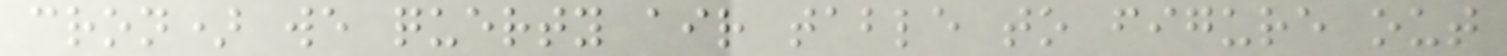cron) we querty air table to figure out
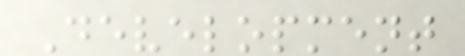Development
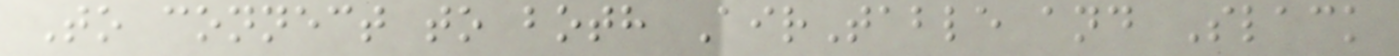To connect to both AirTable and Slack
